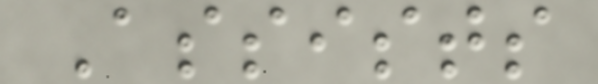Assists
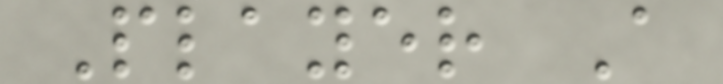Player A
